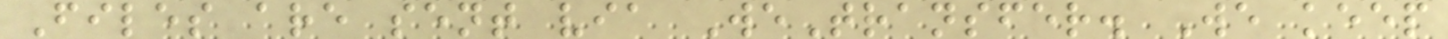Files are sent via WeTransfer. We keep
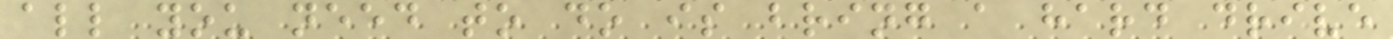all you need to do is bring a hard drive
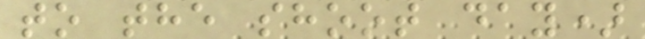to the shoot day)
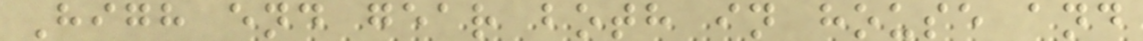High end gear both in house and
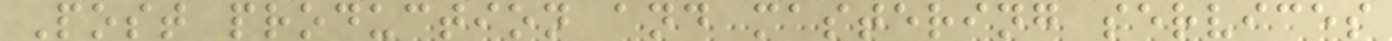Post production and mastering services
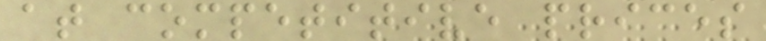at competitive prices
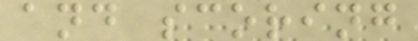and scoring
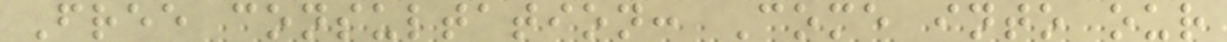Free consultation: Come into our
